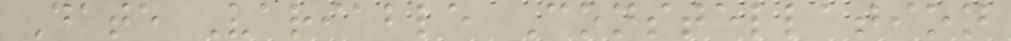Date Variable Constellation
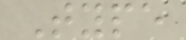Type
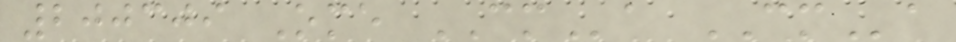200309 Ome CMa CMa
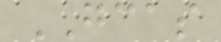GCAS
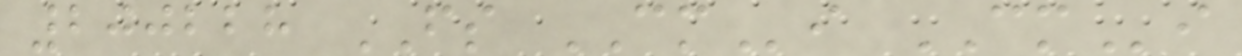200228 FS CMi CMi
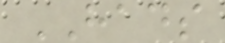HADS
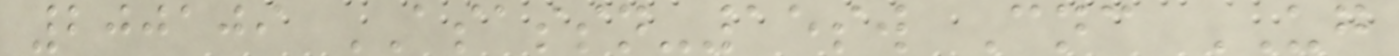200109 ASASSN-15sw Cnc UG
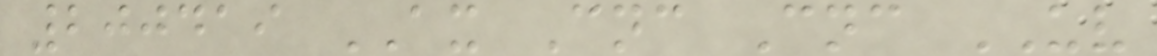200419 AX Cnc Cnc UV
